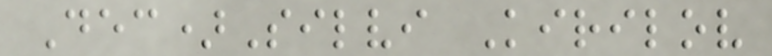Dec)Silvi Kirilov
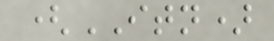(ITN)
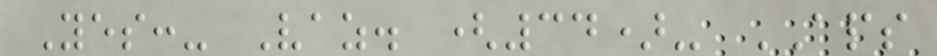Yes:- Vaz. (34)- APS
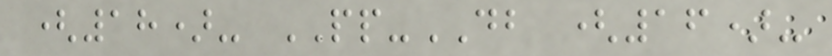(18)- PP-DB (16)-
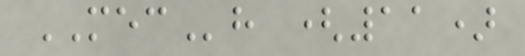MECh (11)
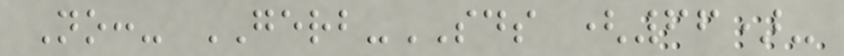No:- GERB-SDS (66)-
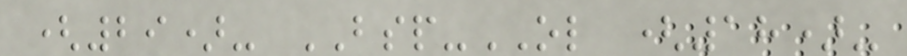(29)- BSP-OL (18)-
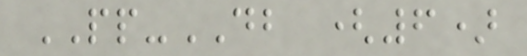PP-DB (6)
